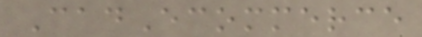CadEcommerce
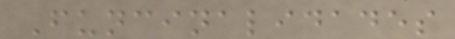Funcinalidades
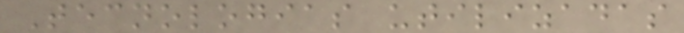Tecnologias utilizadas
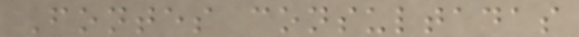Fontes consultadas
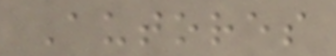Autores
